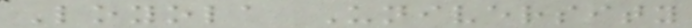Loyola University
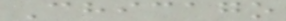Chicago
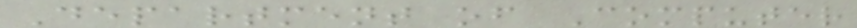Department of Computer
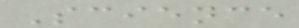Science
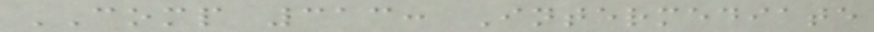COMP 313: Intermediate
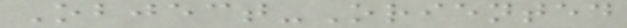Object-Oriented
